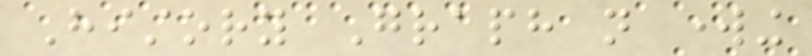History Graph not working
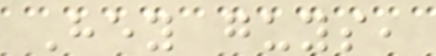Hey guys,
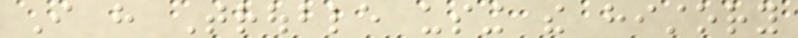I have Trouble using the history
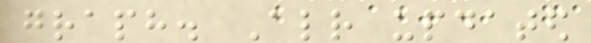graph. Already updated
